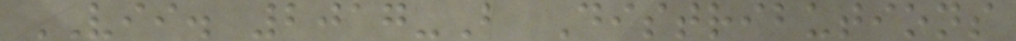VII. 2017-B Distributions
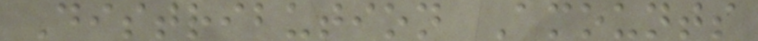Distribution Amounts
